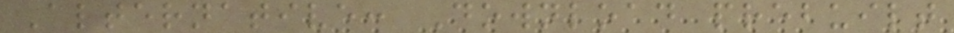Alternative: Download prebuilt
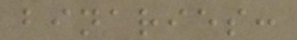binaries:
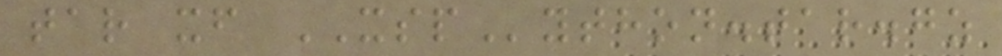tar xf XSPython.tar.gz
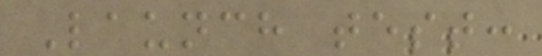Launch test:
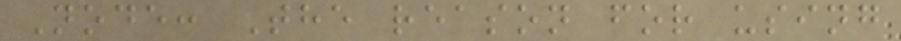Node: The reason for using
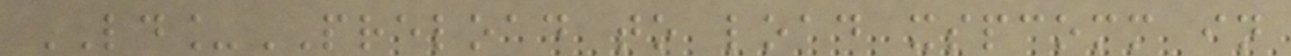LD_PRELOAD to load xspcomm in
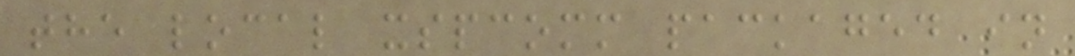the local xspcomm packaged in
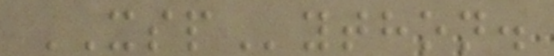XSPython.
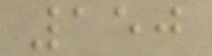150
